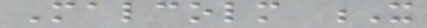Malcolm X
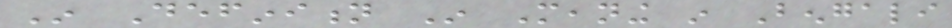In Definition In Meaning in Bengali
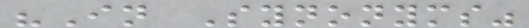"In Synonyms"
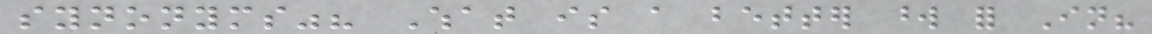synonyms"? What is a better word for In?
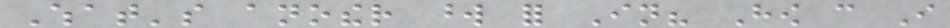What's another word for In? How can I
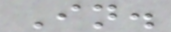In.
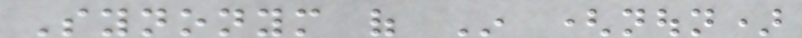Synonym of In (noun)
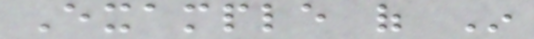Example of In
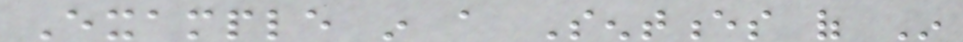Example in a Sentences of In
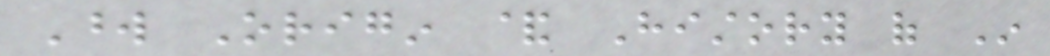Word Origin & History of In
